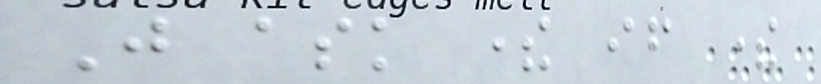Just ask there if there
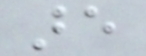are
